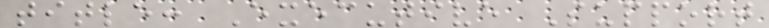title: Executive Support
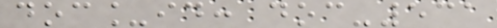doc_id: doc-531
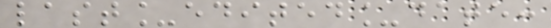last_edited_date:
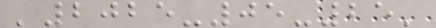'2025-05-25'
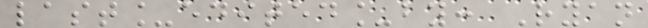last_edited_by: Ryan
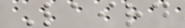Laird
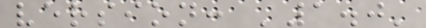version: '1.0'
